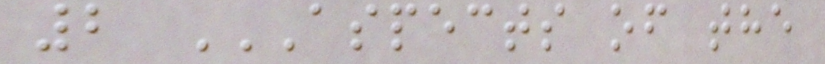2 ASPECTS OF THE
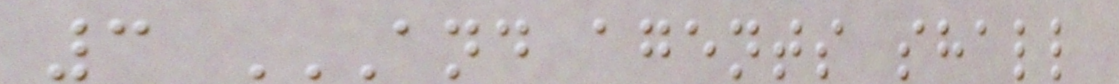3 AND AGENTS SHALL
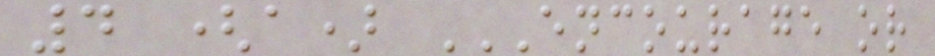4 (a) ENCOURAGE OR
